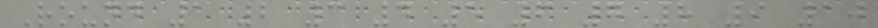Round 1 2 3 4 5 6 7 8 9 10
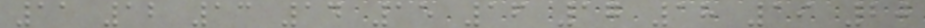11 12 13 14 15 16 17 18 19 20
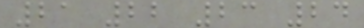21 22 23 24
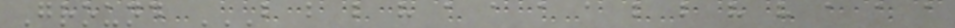Ground B B B H A A A A B B H H A A A
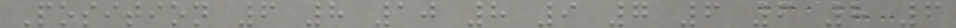Position 6 8 10 8 9 7 6 6 8 6
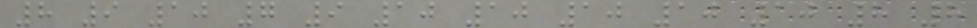8 9 10 7 9 10 10 10 10 10 8 8
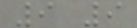9 9
